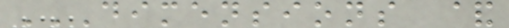DIMENSIONS &
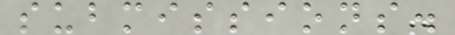submissions.
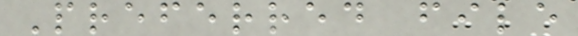Preferred file
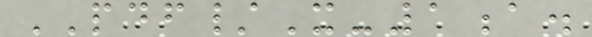PDF/X-1a.
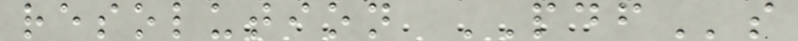resolution PDFs
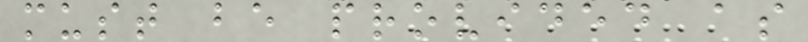must be provided as
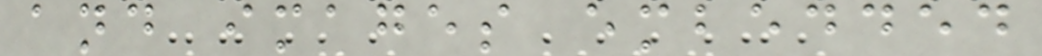and images embedded
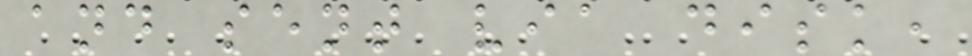and sent via disk,
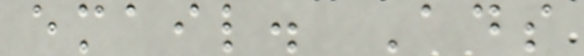email. Ads
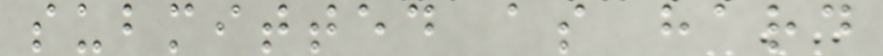submitted as hard
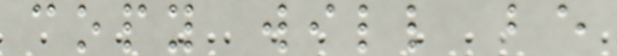copy will be
